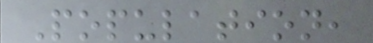Population,
